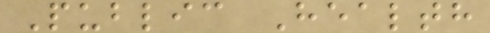Public Health
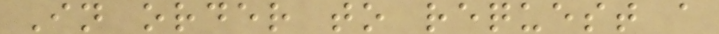In order to request a
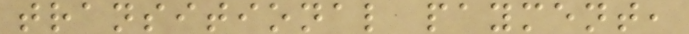transitional payment,
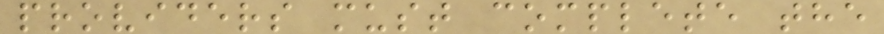providers must complete the
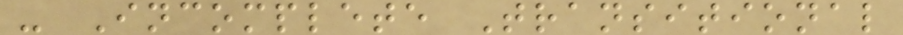- Incomplete Transitional
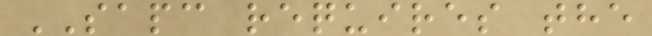SAPC requires the
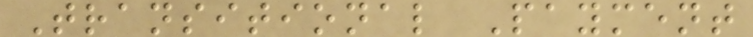Transitional Payment
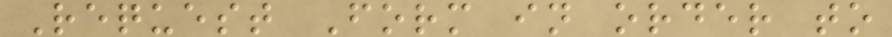Request Form in order to
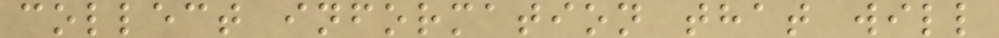collect information that will
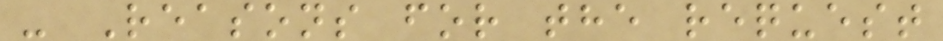- Reasons for the request
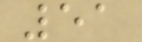51
